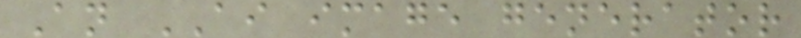An AI image generator
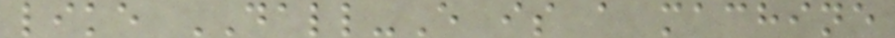like DALL-E is a machine
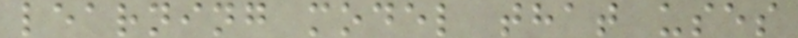learning model that uses
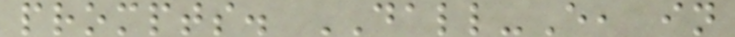prompts. DALL-E, in
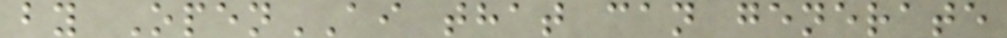by OpenAI that can generate
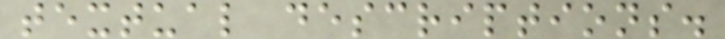textual descriptions.
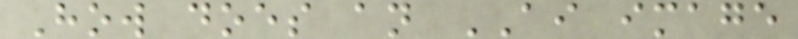How does an AI image
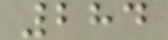284
